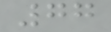77
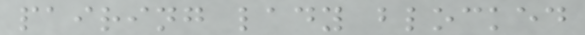pairing lady blocked
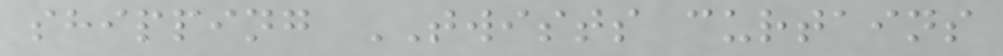shipping TWISTS curtains
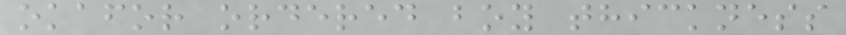okafor ordered boy thickness
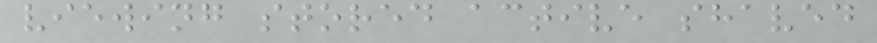viewing stored active shaved
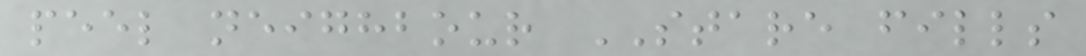peel neighbour STARE fills
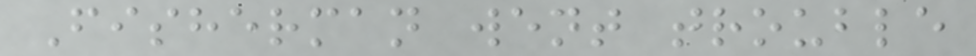Fisherman went trouble
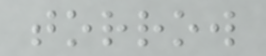torrow
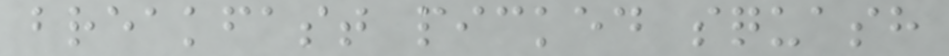breakfast picked squash
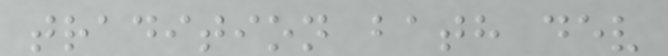tradition bath dev
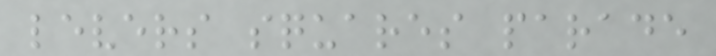levers squares parade
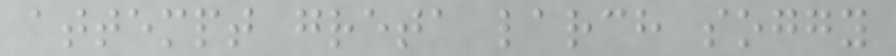attempt greta larch soggy
